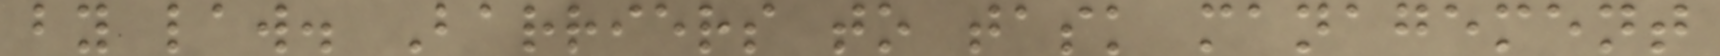by law. Barriers to task management
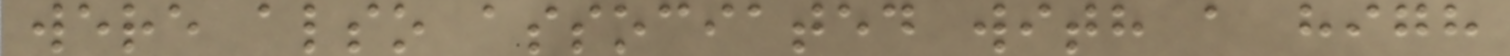were also associated with a high
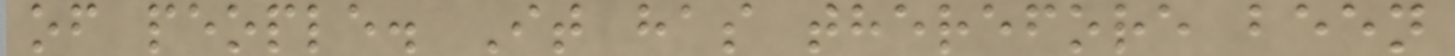of people. It has therefore been
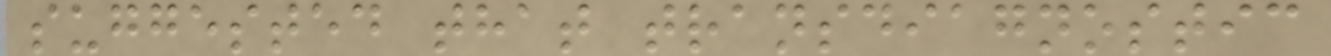suggested that transdiagnostic
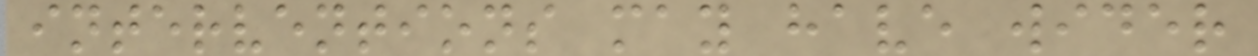interventions may have wider
